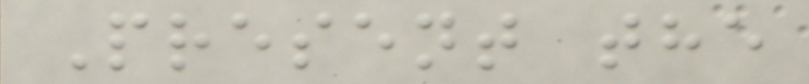Present the
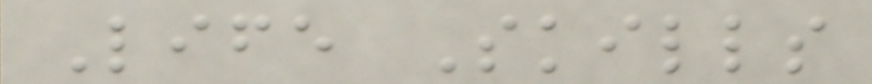Life Skills
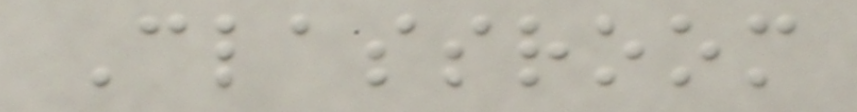Classroom
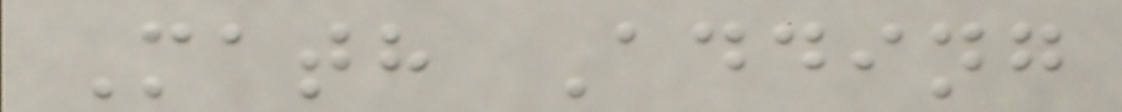Math Adding
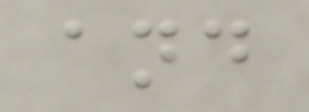and
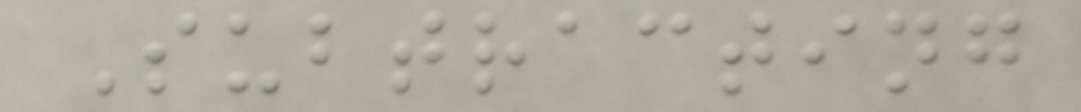Subtracting
